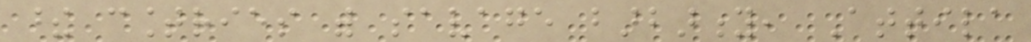these countries with savage barbarity, Attila
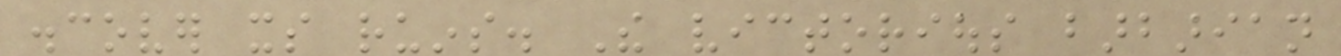discover its ruins. The victorious barbarian
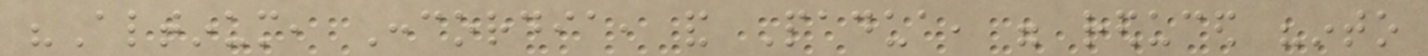"Altinum, Concordia, and Padua, were reduced "into
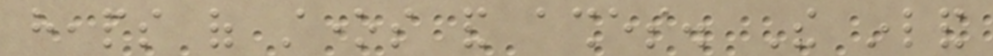heaps of stones and ashes. The inland
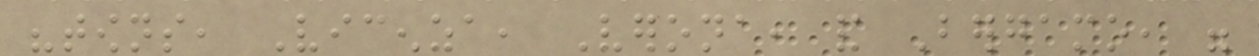"towns, Vicenza, Verona, and Bergamo, were
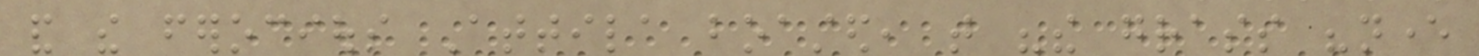and the ferocious Attila boasted, that "the grass "never
